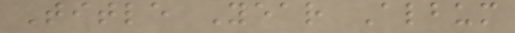Title Year Album
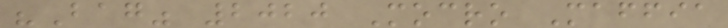"Bag" 2020 Mocro Maffia
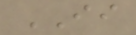II
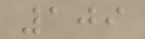109
